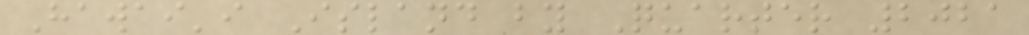Hawai'i Island by Quarter 2021
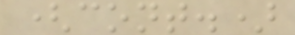(cont.)
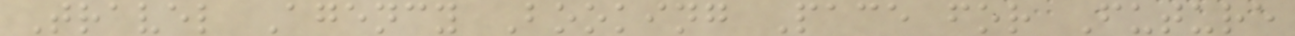Travel Agency Booking Pace for Future
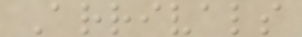Arrivals
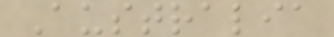Australia
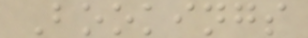Bookings
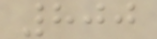800
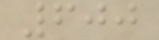600
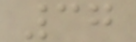37
